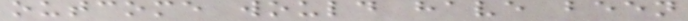outcome would have been
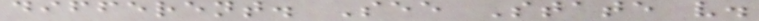different. See State v.
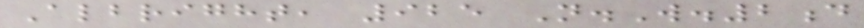Albright, 925 N.W.2d
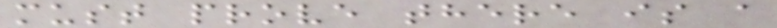must prove there is a
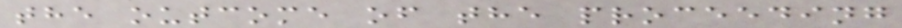the outcome of the proceeding
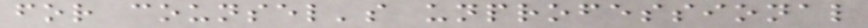for counsel's unprofessional
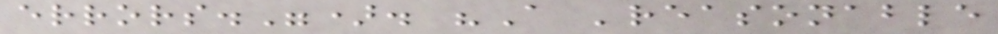errors."). "A 'reasonable
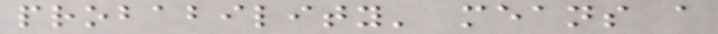probability' means a
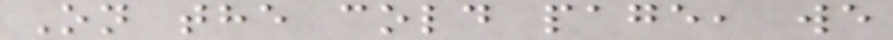On the cold page, we
